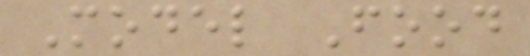Model Food
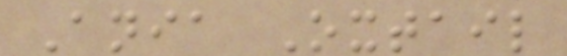Ania Oxtail
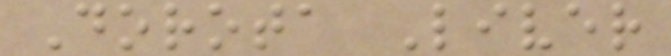Dorota Liver
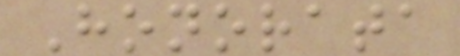Honorata
